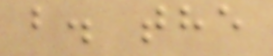b. the
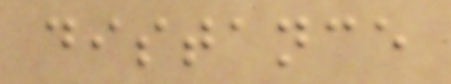distance
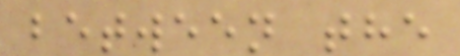between the
